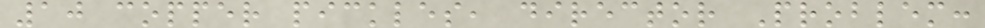10 copper pickles, director Problem:
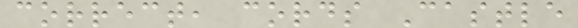correct, cords Castle
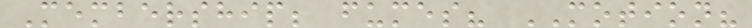Membership; fumes? MOTION?
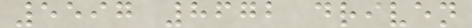5597 8672 driven
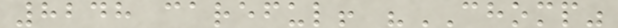8248 careful! "CHOMP"
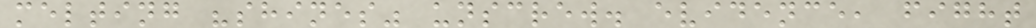melting "shines" unscrew. evidence, fight
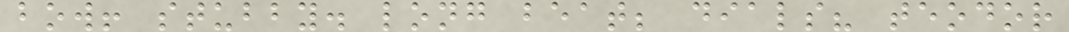bow! stubby. long beat; dials? teodor
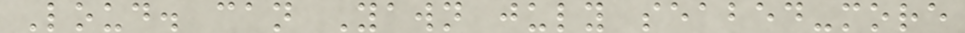Loud. can Yawn july seabed-more
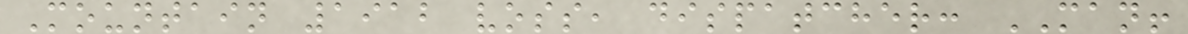Mountain 1912 voss, dispatcher: MAN!
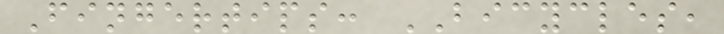Fingertips: BICYCLES,
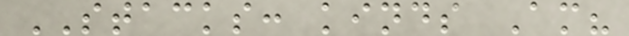STACKS: kinds Am?
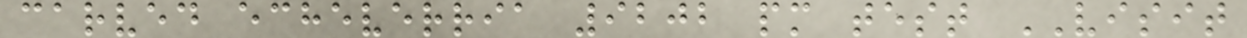carved echeverria 9202 pm test VISIT
